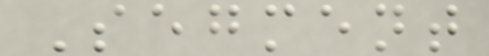Segment
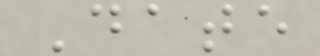Date
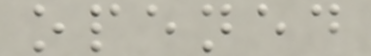opened
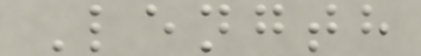Length
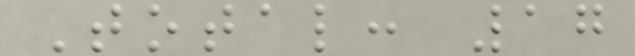Total: 17
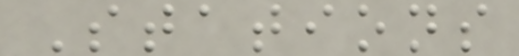Stations
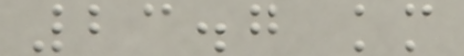23.7 km
